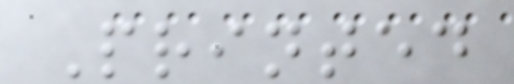Printed
